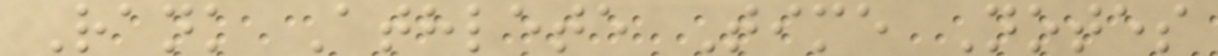Rank Athlete Time Notes
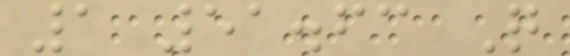1 51.63 Q
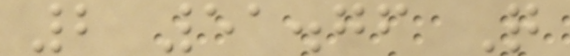2 51.76 Q
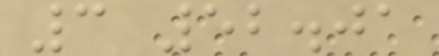3 52.01
